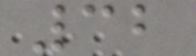32
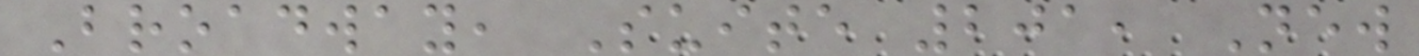Broadway, Suite 201, New
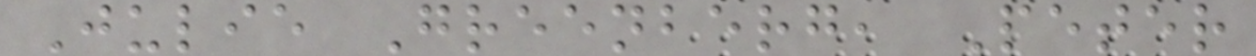Julie Greenberg, Peter
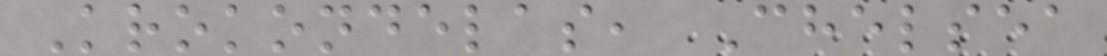Krokondelas, Chelsea
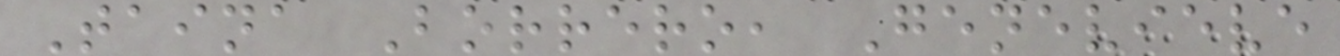Taina Borrero, Genevieve
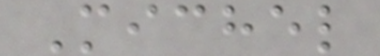Michel
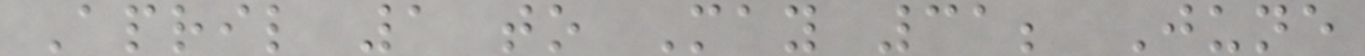April 1 to May 31; June
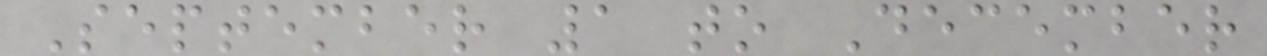September 1 to December
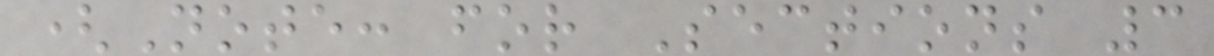(Note: for Sections 3
